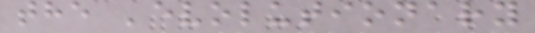the 'evolutionary
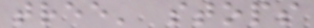tree' stops
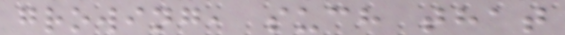growing, such that
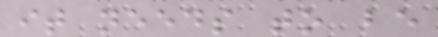it needs to be
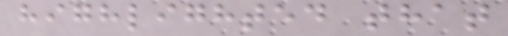highlighted that
